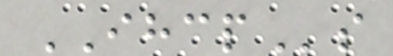IHCPs
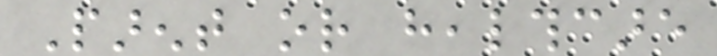Parent or healthcare
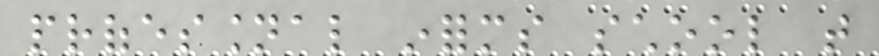professional informs school that
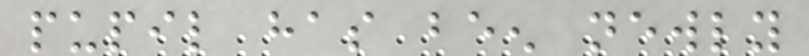pupil has been newly
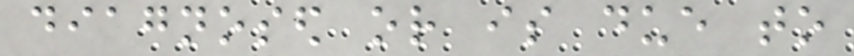diagnosed or is due to
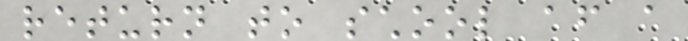return to school after a
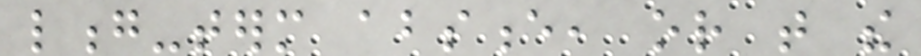long-term absence, or that the
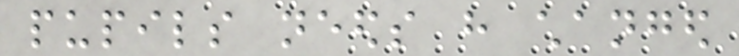pupils needs have changed
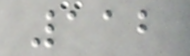112
